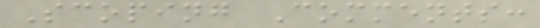Scoping Comments:
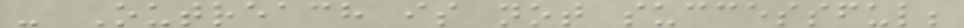- Outreach is not successful;
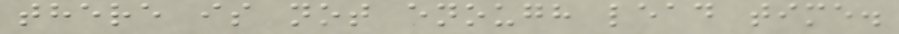there is not enough lead time.
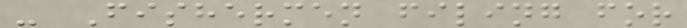- Fishermen filing for
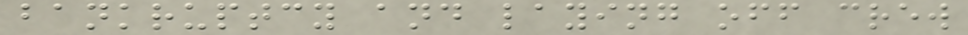bankruptcy and laying off crew
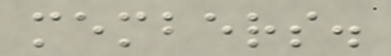members.
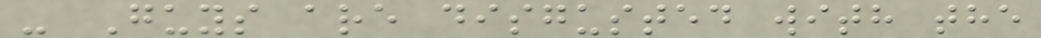- Guys are disgusted with the
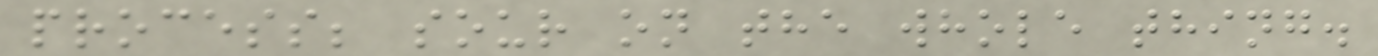process; sour on the whole thing.
